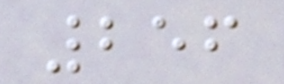256
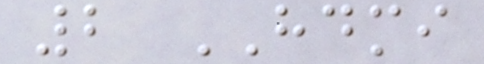2 HDMI
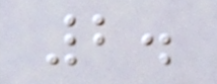2.
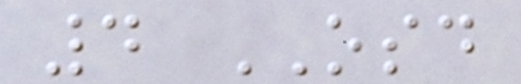4 OSD
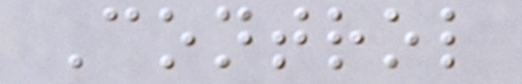Control
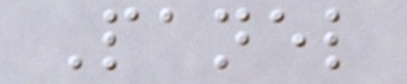Panel
